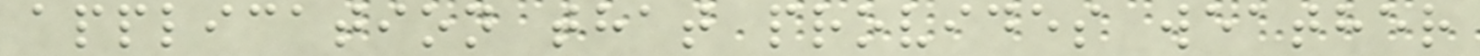application that provides weather
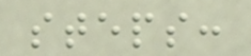steps:
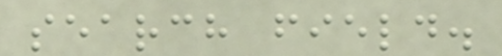search field.
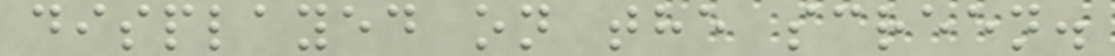displayed on the screen.
